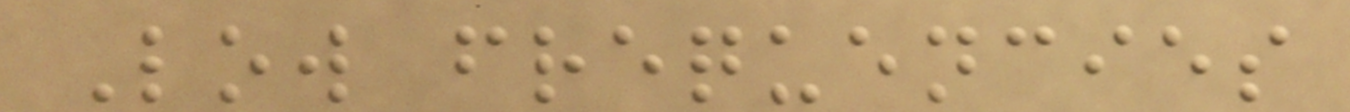Low frequencies
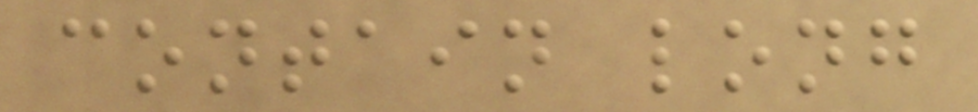contain long
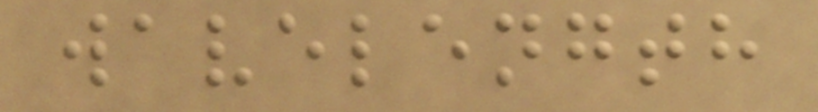wavelength
